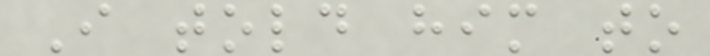I told him to
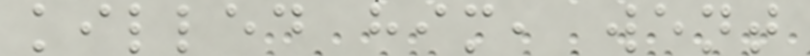killed him, went
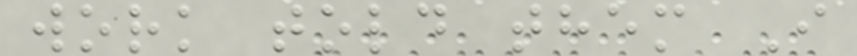work told them I
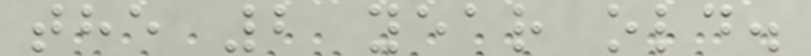the 2 year old.
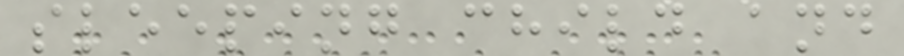sleeping child and
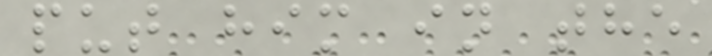put him in the
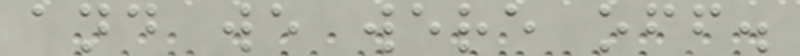and we were off.
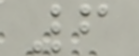6
